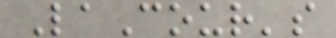LaCour's
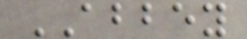ABBEY
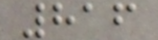816
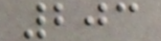203
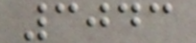3043
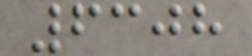6308
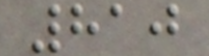810
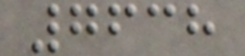7638
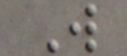W
